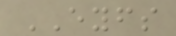EYFS
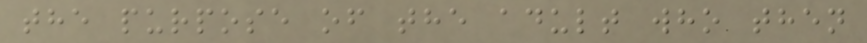the purpose of the adult who then
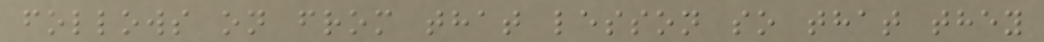follows on from that lesson so that they
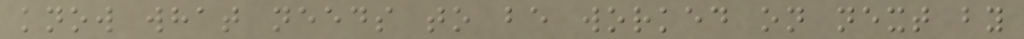know what needs to be worked on next by
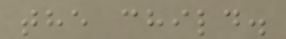the child.
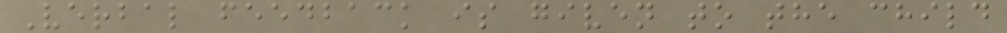Verbal feedback is given to the child
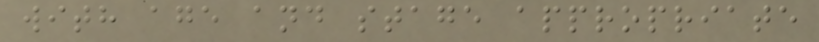with age and stage appropriate
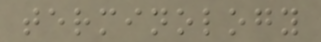terminology
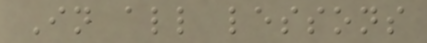In all lessons
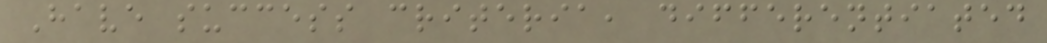Have success criteria, differentiated
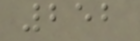252
